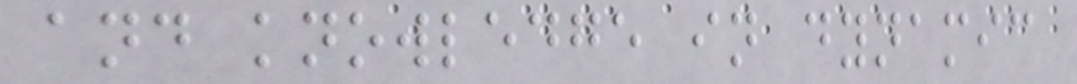and knowledge in dynamic
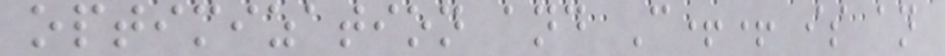optimization and C++ is an
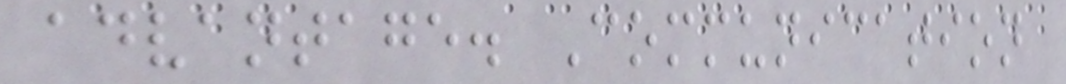advantage. Communication
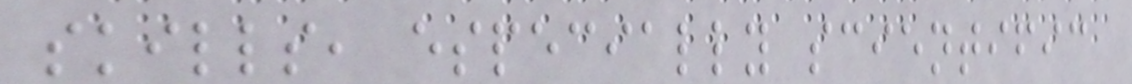skills, especially scientific
